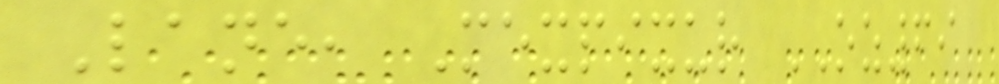Lane, Mexpixur OZ69
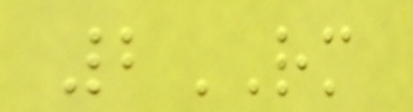2RM
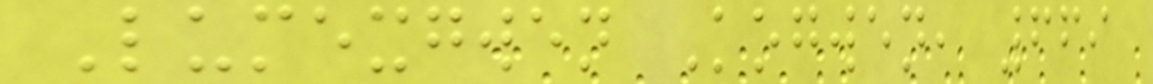Lumexgwen Kogwen, 669
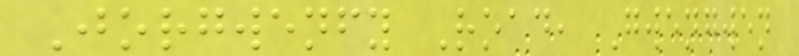Jorgwenfy Road, Gwengwen
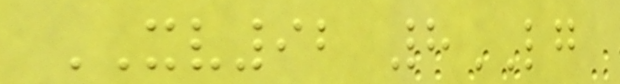XV92 8LG
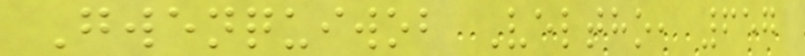Gwenquiwob Veltho, 657
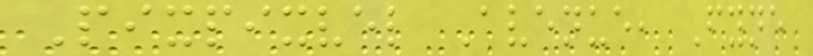Pixpixvel Avenue, Fyne
